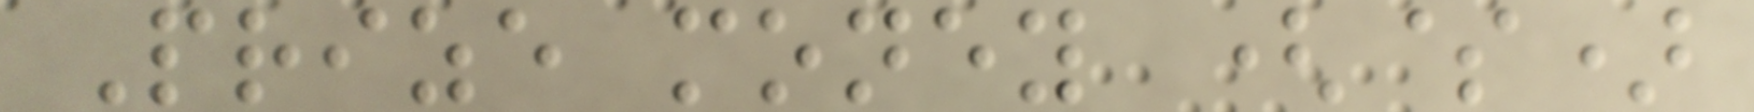Prize money ($)
